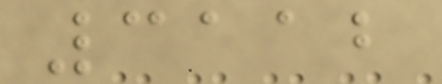3112
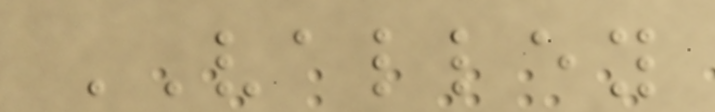VALLEY
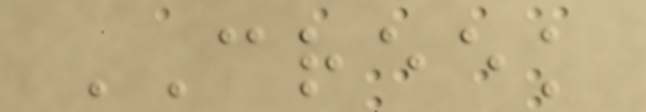CREEK
